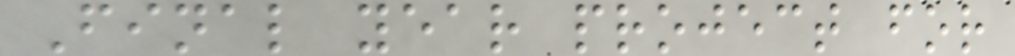Final year project for
